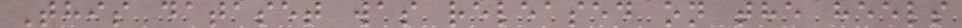This dataset was released on the heels
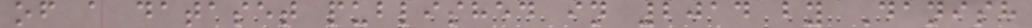of a dataset published in 2014 by Danish
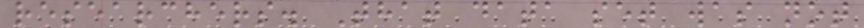researchers. That data set was not
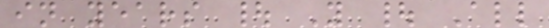in years | Y | All
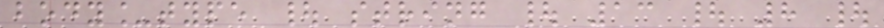body_type | string | 13 | 8 |
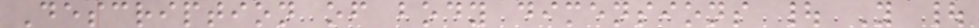Description of body dimensions | Y |
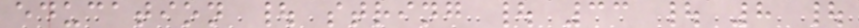education | string | 33 | 8 |
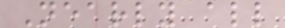Nearly all
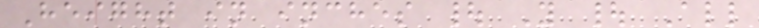Height in inches | Y | All
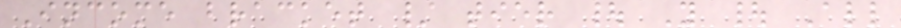Income bracket / tier | Y | All
